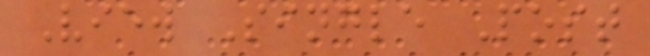View Single Post
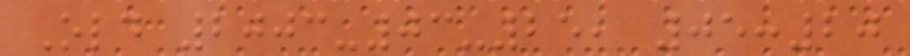Old 2003-03-25, 05:20
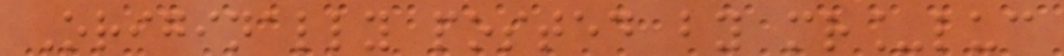Originally posted by mr_luc
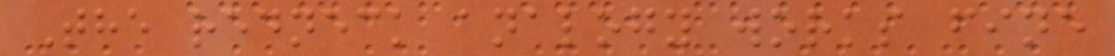The redneck analogy works fine
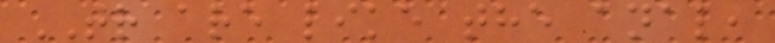TR are like the anal,
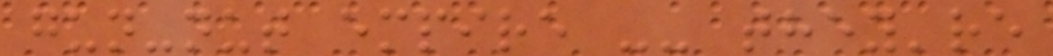gun-nut empire -- they're
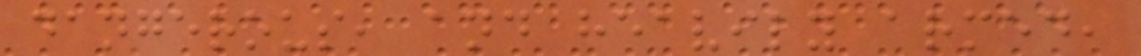dangerous, and heavily armed,
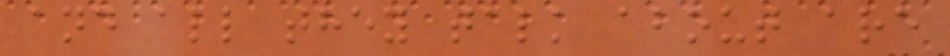and all they talk about are
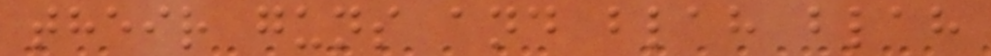their guns and blah blah
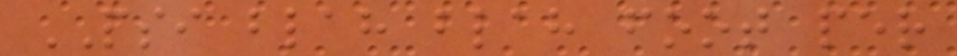PSI blah blah foot per
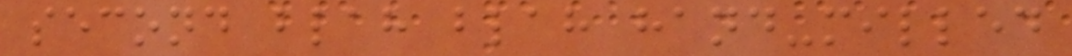second blah blah hand-milled
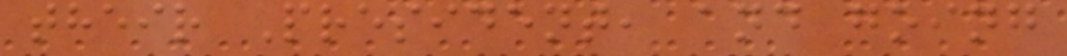their President, and going
